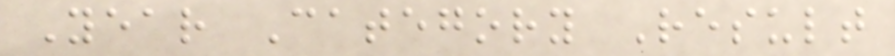Year Category Result
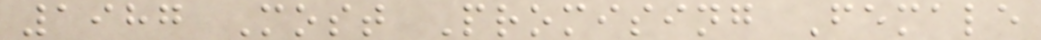1987 Most Promising Female
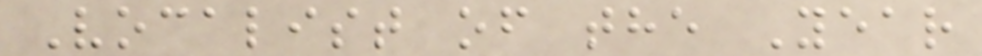Vocalist of the Year
